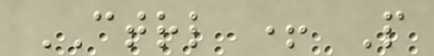CTRL + P
